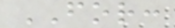FOR:
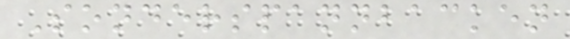Sonderspannbacken
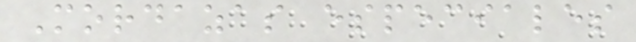Mordazas especiales
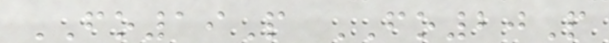FO19P FO20P
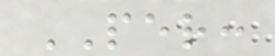PER:
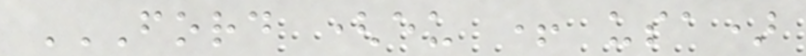FORD (EU + USA)
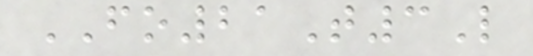FO21T3L
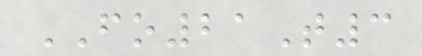FO21T3
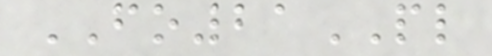FO21PL
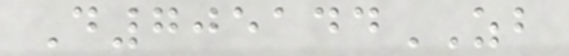D705144ZB
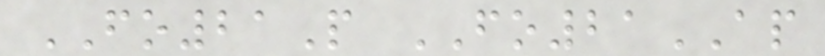FO21P FO21AP
